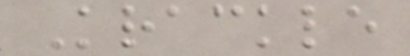Krackle
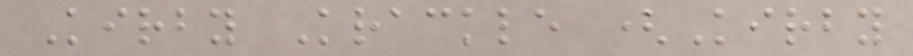Kirby Krackle (Kirby
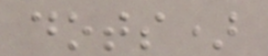dots)
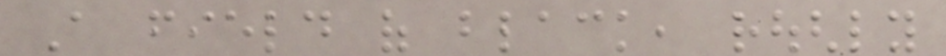A field of black, roughly
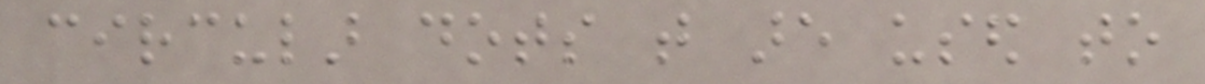circular dots that are used to
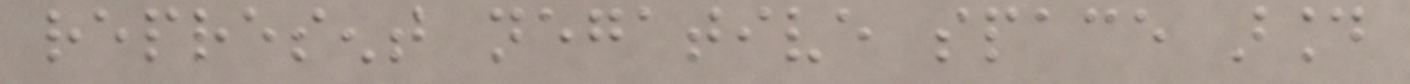represent negative space around
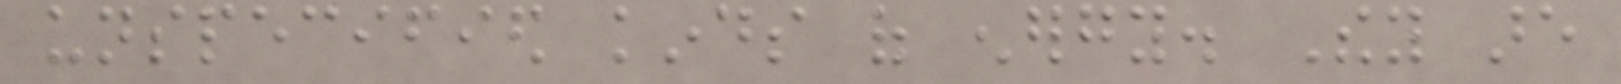unspecified kinds of energy. They are
